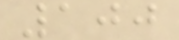100
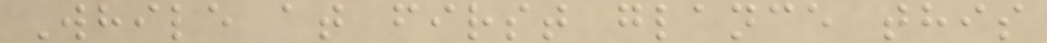While at first glance this
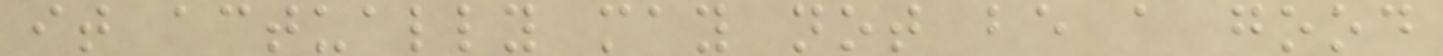it actually may not be a good
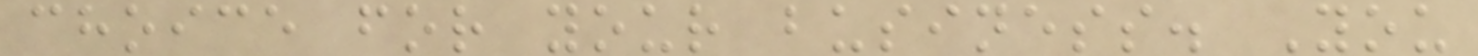choice for your business. You
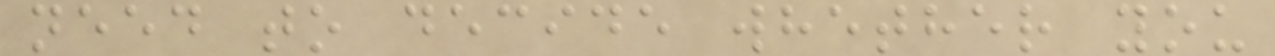need to decide whether you
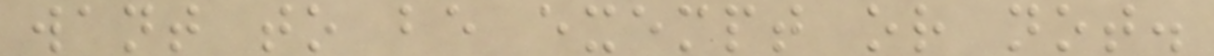want to be exempt or not.
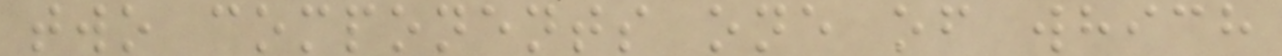two components one of which
